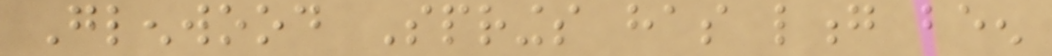Glenwood Springs has long been
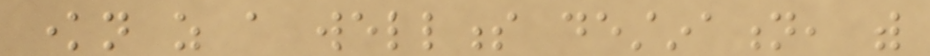known as a wellness destination, with
